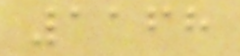1168
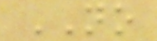NO
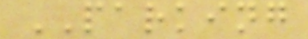PARKING
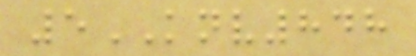5KNV848
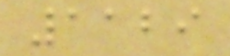1129
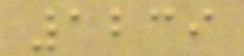1239
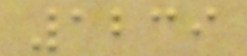1239
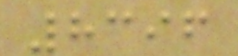8396
